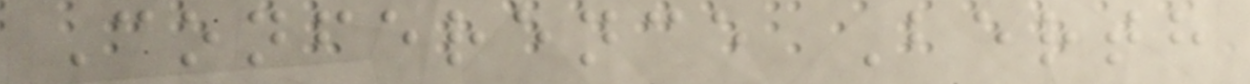Conference Berth
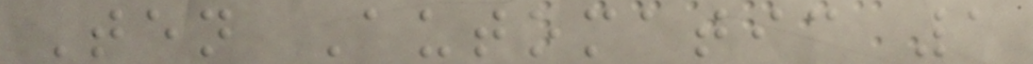Ten Automatic 1
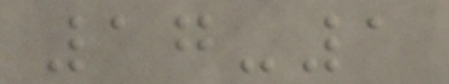17-1
